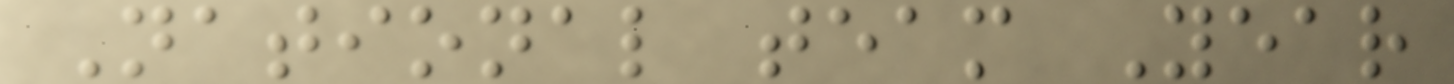National team Year
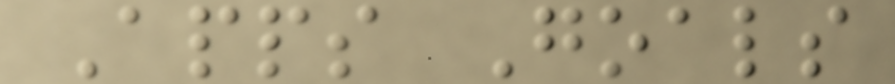Apps Goals
